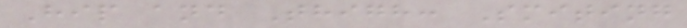Hip and Thigh: Smiting
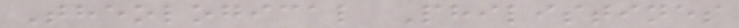Theological Philistines
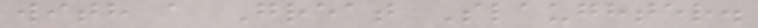with a Great Slaughter.
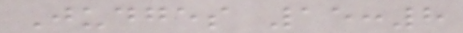Judges 15:8
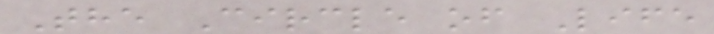The Circle of Life
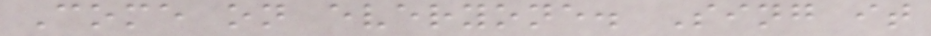Come on everyone. Sing it
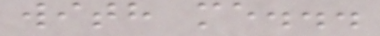with me...
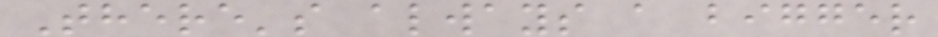There's always a bigger
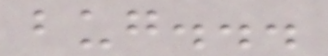bug...
